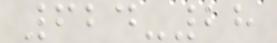624-28
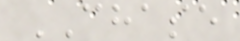CHASE
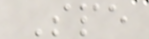Spe
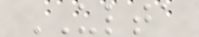ULTA
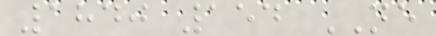1840 154 NE
